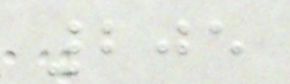205
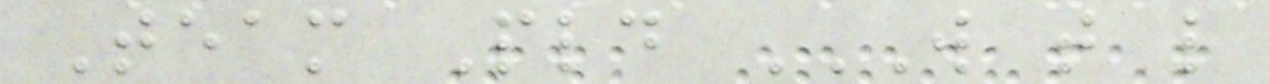Team Pld W T L
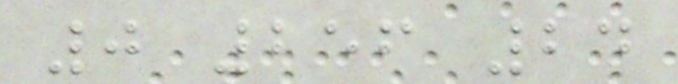0 256 24
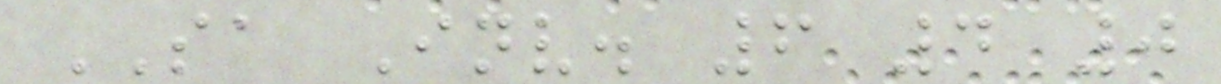SA Inv. 6 4 0
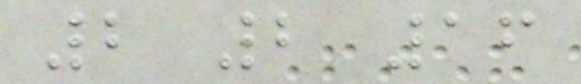2 2 16
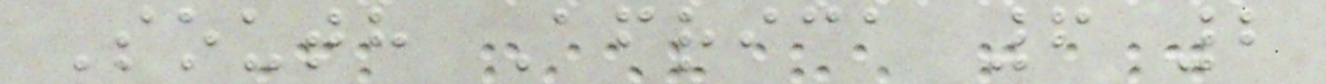South Africa 6 2
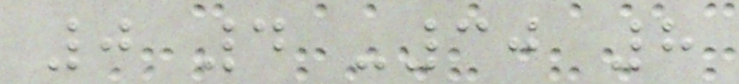0 4 -30 8
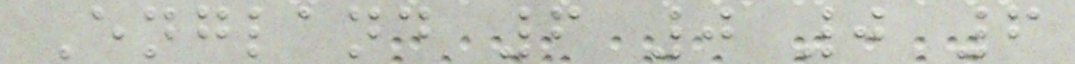England 6 0 0 6
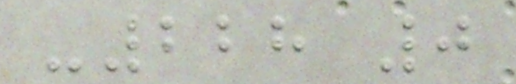-228 0
